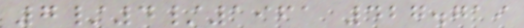7/4/1961 427.719
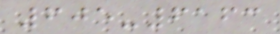605-6163
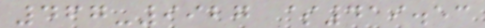467-9927 $419.53
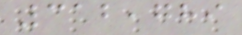312,789
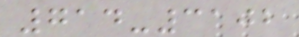714-3102
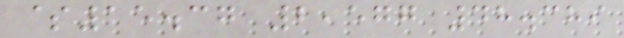$15.37 2,577 48.389
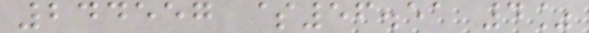244557 $56.51 4%
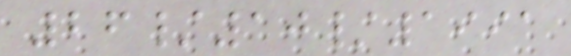26/10/1991
